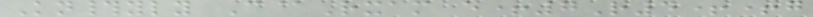Kn#yly C@Rxam e+7R4++g
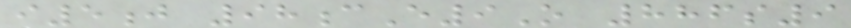i5j 98cE9O 886s9
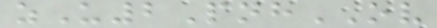zU2PnhOV
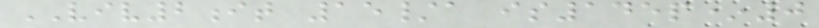VIV2it 15/a is145p*0
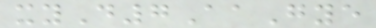xyD7AaGye
